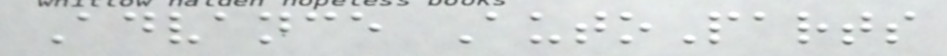Advance AutoParts
